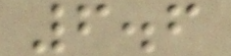6.6
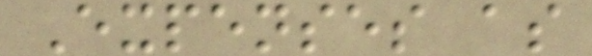Expenses as
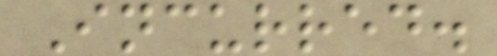Incurred.
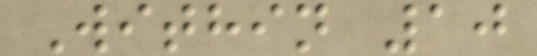Within 10
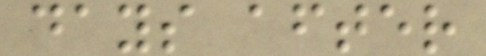days after
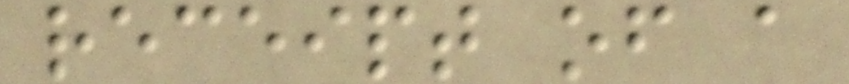receipt of a
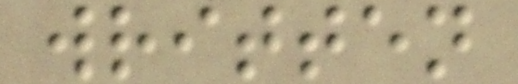written
